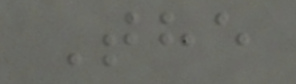The
